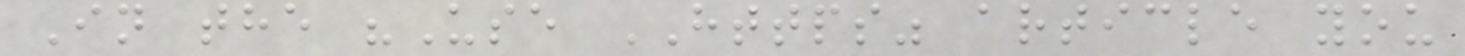In the "Use HTTPS" article you
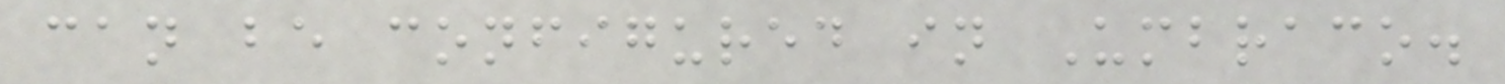can be configured in Umbraco.
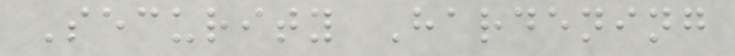Security Hardening
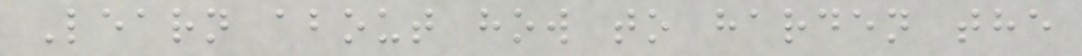Learn about how to harden the
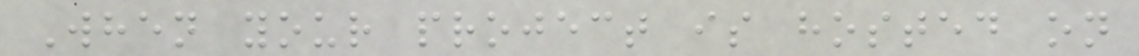When your project is hosted on
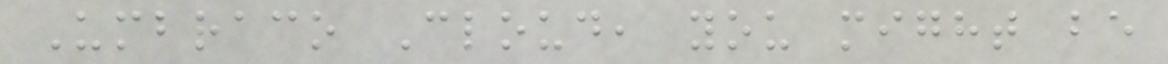Umbraco Cloud, you might be
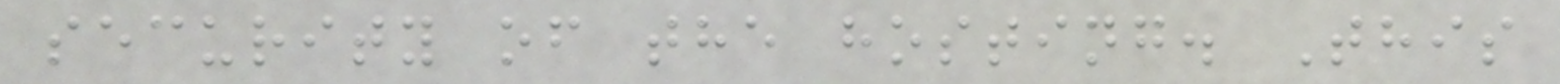security of the hosting. This
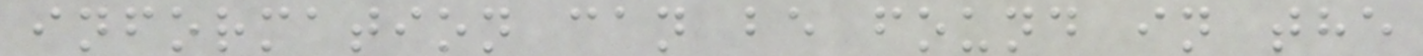information can be found in the
